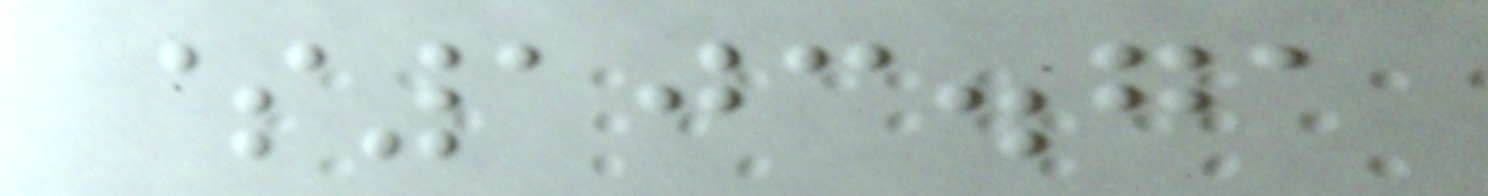$103.71
